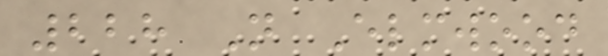228 N Elmwood
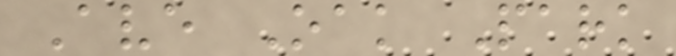Ave Oak Park
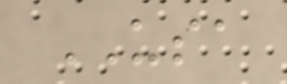USA
